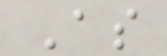As
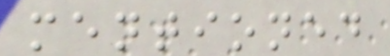mentioned
